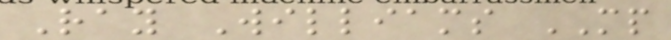Ray Williams MP
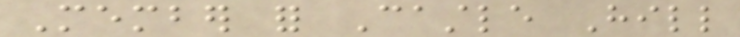Member for Castle Hill
